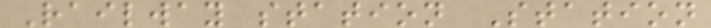Railway station Station
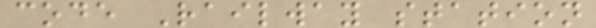code Railway station
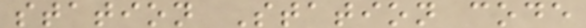station Station code
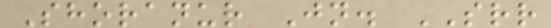Shoranur Jn. SRR
